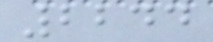2244
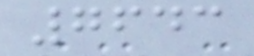7643
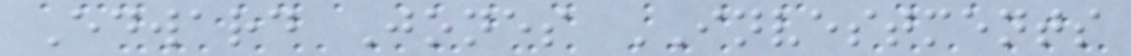Edward Jones INVESTMENTS
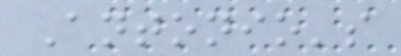Antonio's
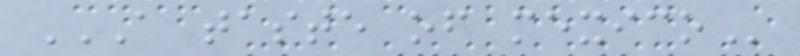A TASTE OF MEXICO
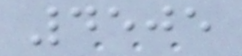4505
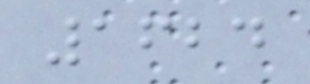1624
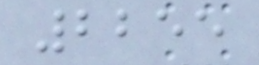2255
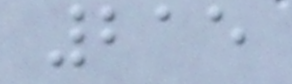215
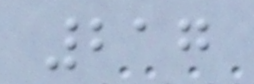217
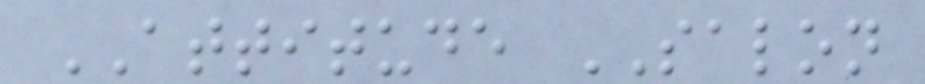ATTITUDE SALON
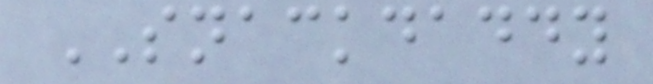SNACKDADDY
